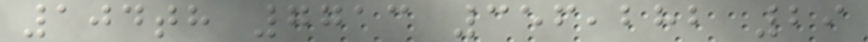104th 7713 356,282 29
